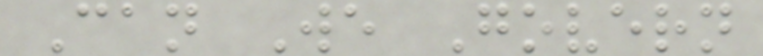Can We Govern
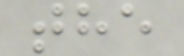the
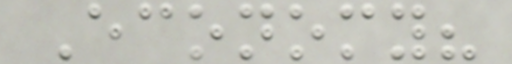Economy?
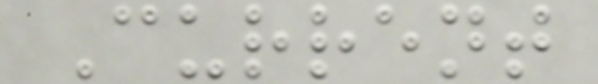Current
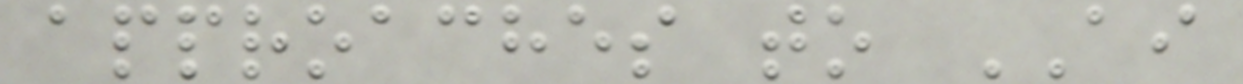approaches to AI
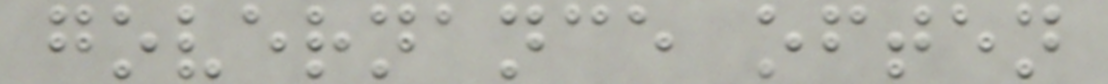governance often
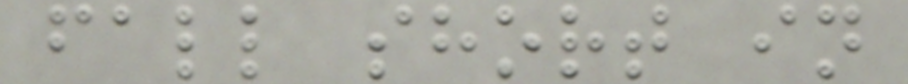fall short in
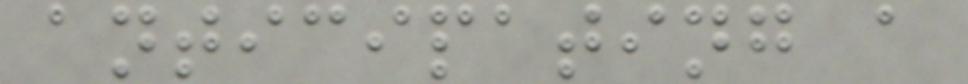anticipating a
